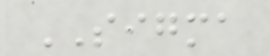SIGMA
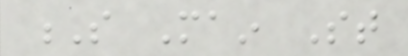S Main St
